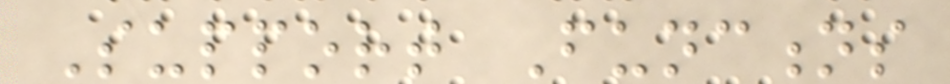Support Functions
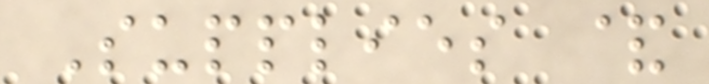Supplies &
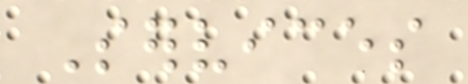Services
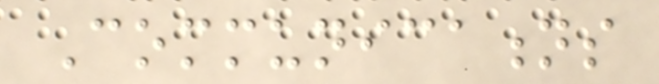Communications
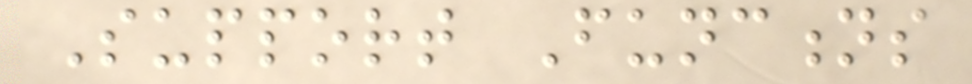Support Functions
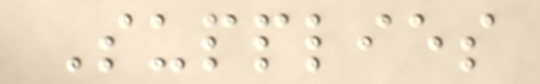Supplies
